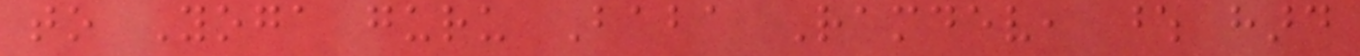to Yoga guru Baba Ramdev, whose hard
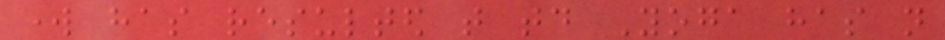work has resulted that today Yoga has not
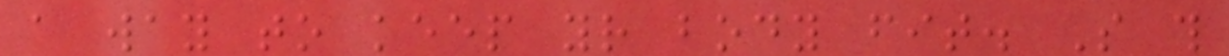a way to keep your body fit. So this
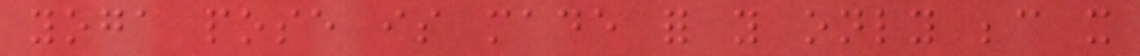yoga pose is made for you only because it
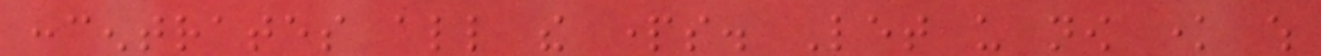concentrates all the parts. Let us now know which
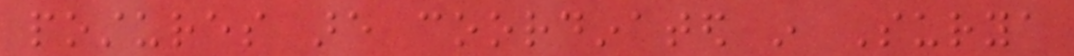postures are coordinated in Surya
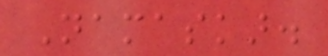Namaskar.
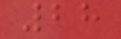28
